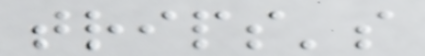trips's
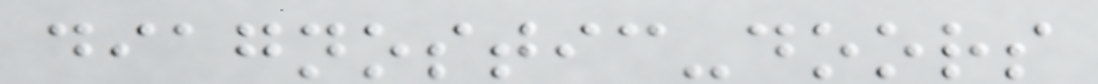diagnostic-doors
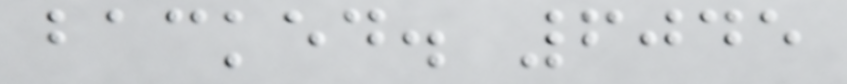backed. 6045
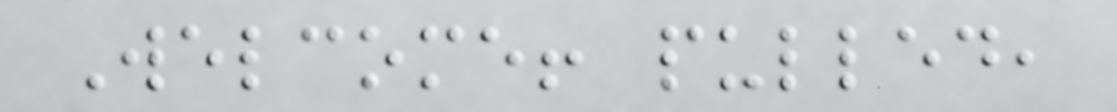Welcome! pulled,
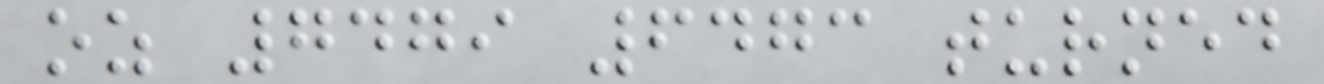oz 7479 6473 turned
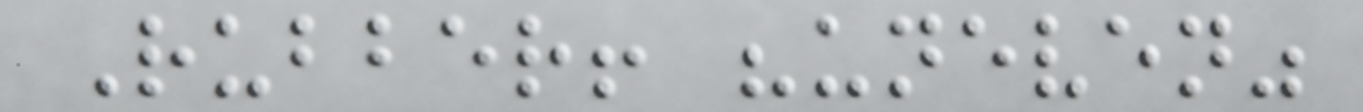Rubber! "uneven"
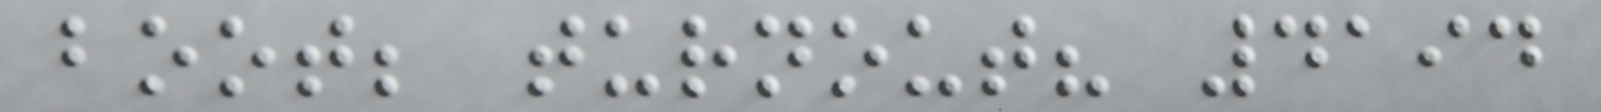boot; turnout? 4194
